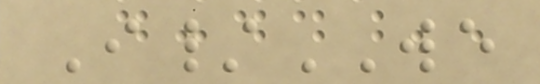I/WE
